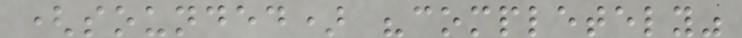(sounded) "completely"
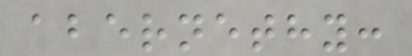abernethy:
